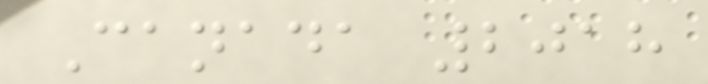Canada 2018
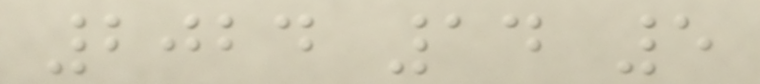2024 14 5
